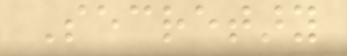Secretary
